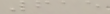615
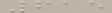615
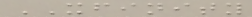XFINITY
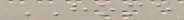HOME
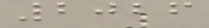2026
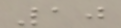10
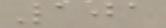101
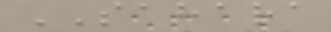SAHARA
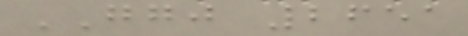GGJ 2651
